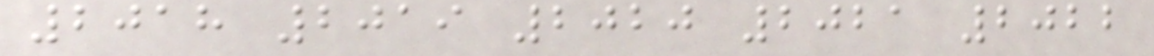2018 2019 2020 2021 2022
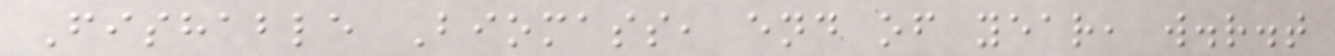Fishable Biomass, end of year, w.r.t
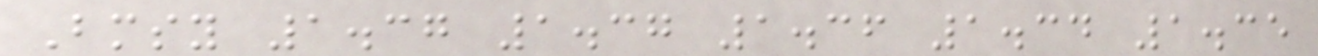Bmsy 1.37 1.37 1.36 1.34 1.35
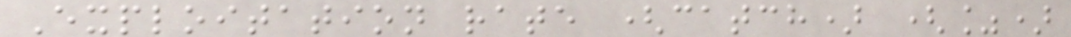Exploitation rate (catch) (%)
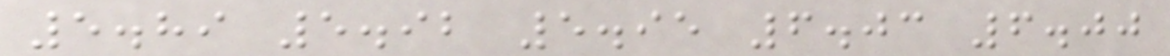5.89 5.92 5.95 6.03 6.00
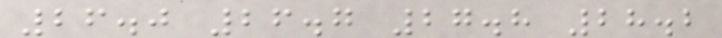26.0 26.7 27.8 28.2
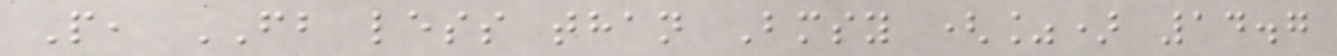P, FB less than Bmsy (%) 14.7
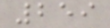259
